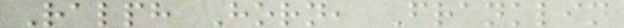Ralph Horn, Franklin
